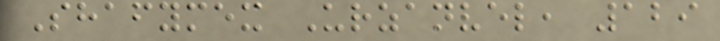Shafymex Urzanvel, 129
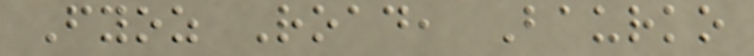Fyoz Road, Baurko
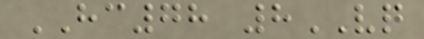HC78 8VQ
